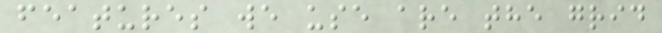features we use are the grid
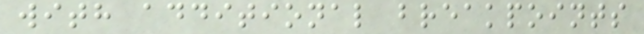with additional breakpoints
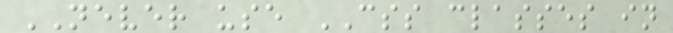NEVER use CSS classes in
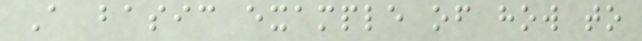A basic example of how to
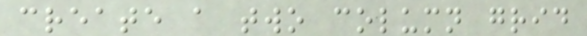create a two column grid
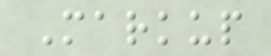Markup
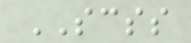SCSS
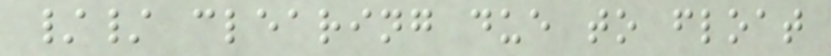// clearing due to float
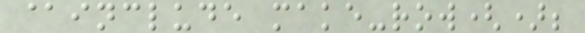@include make-row();
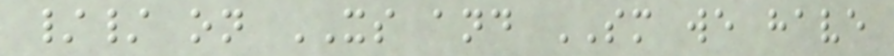// on XS and SM we have
